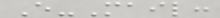E-Mail:
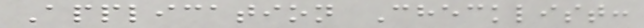Application Checklist:
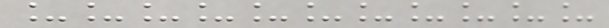___________
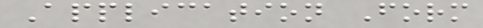Application Form
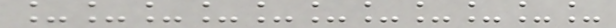___________
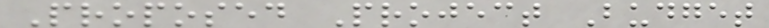Proposed Project Budget
